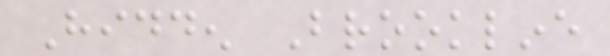Hidden Brookline
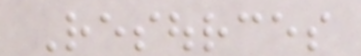Resources
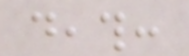death:
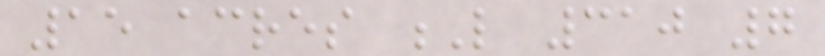15 acres L 310 7
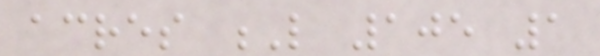acres L 105 1
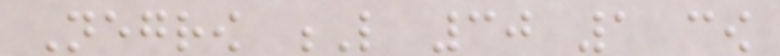Negrow L 30 1 cow
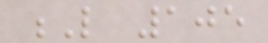L 105
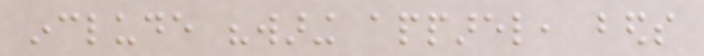include "waring apparel, beds
